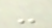-
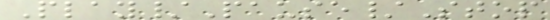Play/Pause/Stop
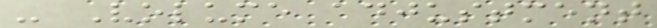- Volume adjustment
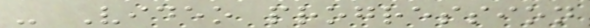- Video progression
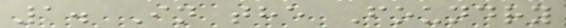1. In the Foundry
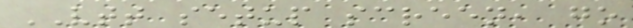VTT setup screen, go
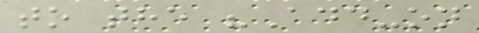to the "Add-on
